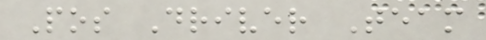Pos Driver Team
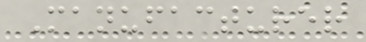Manufacturer
